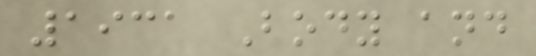1931 Body and
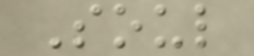Soul
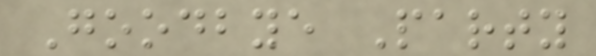Goodbye Party
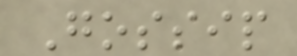Gossip
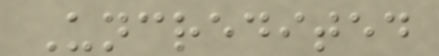Uncredited
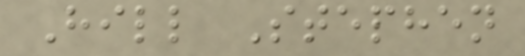Hill Stephen
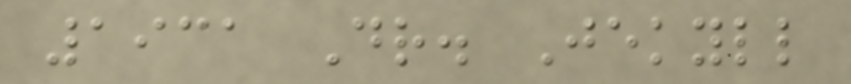1931 Dr. Jekyll
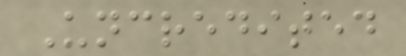Uncredited
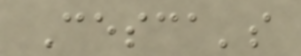Cesca's
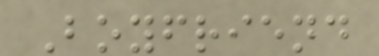Boyfriend
